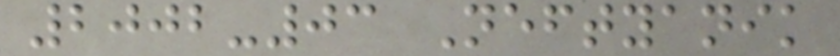2002-03 Neftyanik
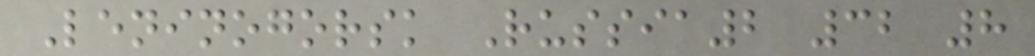Leninogorsk Russia2 32 8
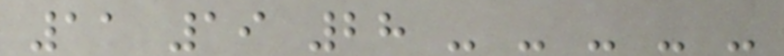11 19 28 - - - - -
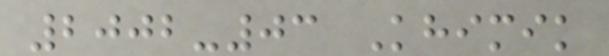2002-03 Khimik
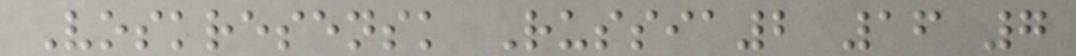Voskresensk Russia2 16 7
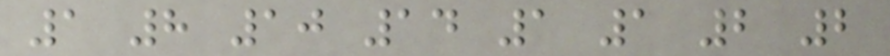1 8 10 14 1 1 2 2
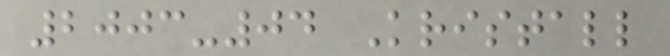2003-04 Kristall
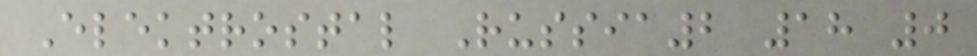Elektrostal Russia2 18 0
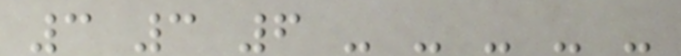3 3 6 - - - - -
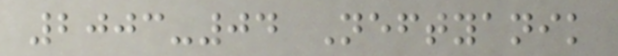2003-04 Neftyanik
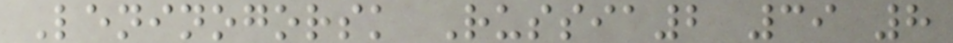Leninogorsk Russia2 39 8
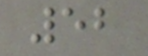52
